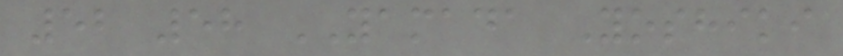52 58 YAMADA Yoshiki
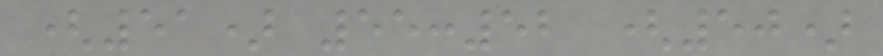(51) 55:52 (50)
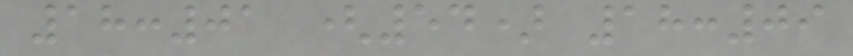18:01 (54) 18:09
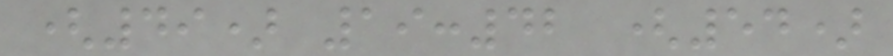(49) 19:42 (54)
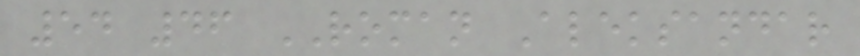54 46 ROMAN Aleksandar
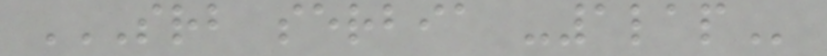SRB SERBIA -1LAP
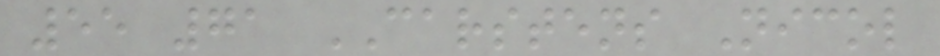55 71 CARSTENS Nicol
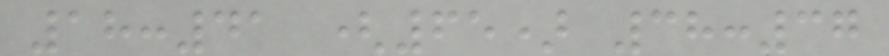18:41 (65) 38:37
